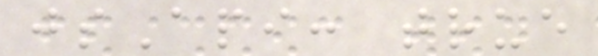jsApi: true
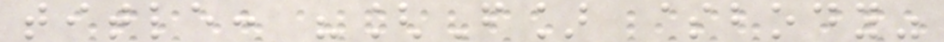title: "[F] $body"
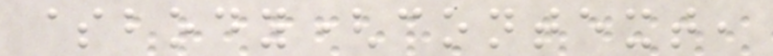$body(context,
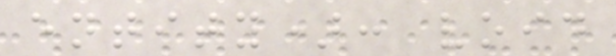entity): void
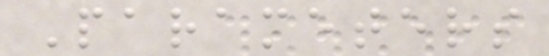Parameters
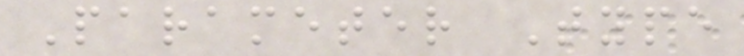Parameter Type
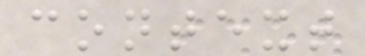context
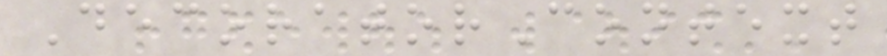DecoratorContext
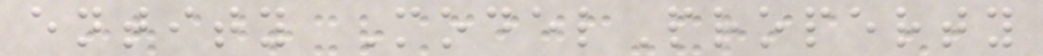entity ModelProperty
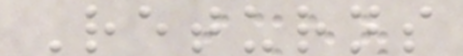Returns
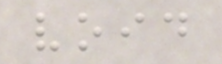void
